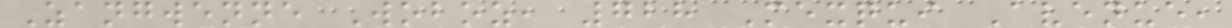Zangwenne Woboz, 728 Mexqui Avenue,
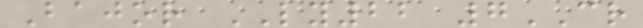Bajor LY22 7CR
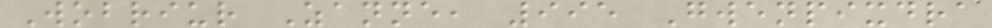Wobriur Zanne, 995 Gwenpixdra
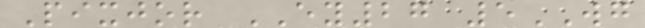Pixjor EY27 5WG
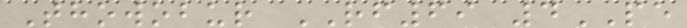Thowobur RF69 4PE
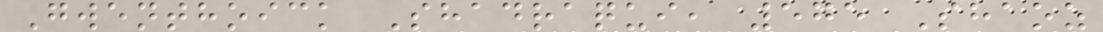Gwenthoick Shadraqui, 575 Shaoz
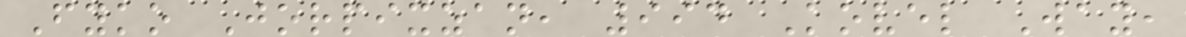Fyko Jorpixzan, 994 Kovel Way,
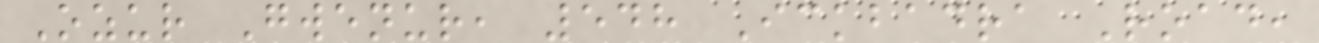Ozur Gwenur, 548 Ickbadra Road,
